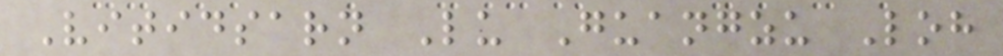Vitidsarn Lu Guangzu Loh
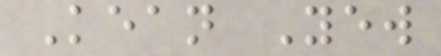Kean Yew
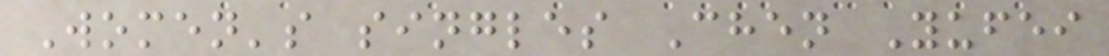Women's singles Chen Yufei
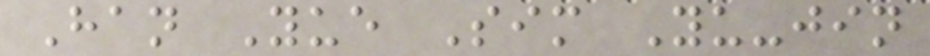Han Yue Sim Yu-jin
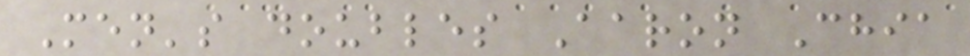Men's doubles Aaron Chia
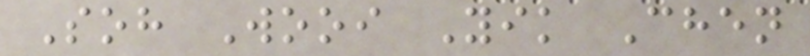Soh Wooi Yik Chen
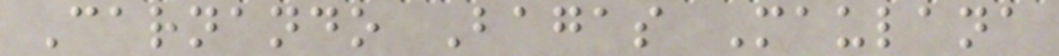Carnando Bagas Maulana
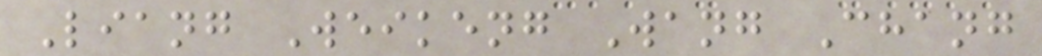Liang Weikeng Wang Chang
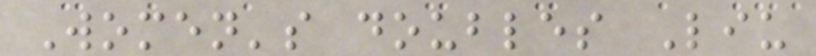Women's doubles Liu
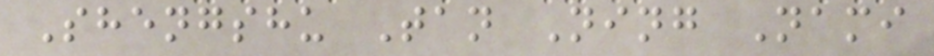Shengshu Tan Ning Nami
